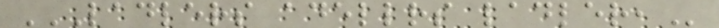LADLERS ADELLRS LADLER,
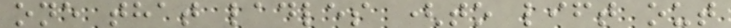one that ladles (to lift out
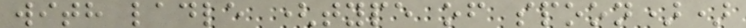with ladle (type of spoon))
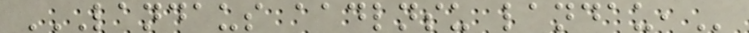LANDAUS AADLNSU LANDAU,
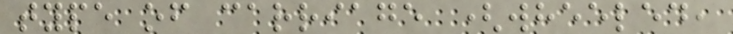type of carriage (wheeled,
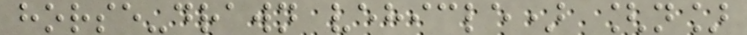horse-drawn vehicle) [n]
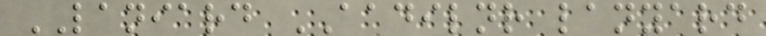LANIARD AADILNR lanyard
